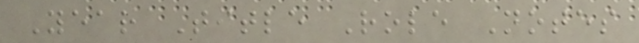Year Title Role Notes
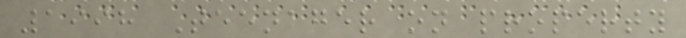1998 Teenager on property
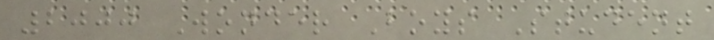2000 Wonder Boys Student
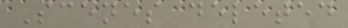Scenes deleted
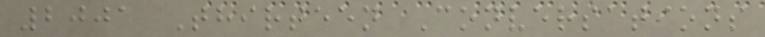2001 Thirteen Conversations
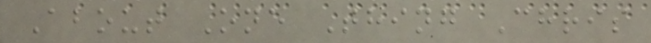About One Thing Chris
